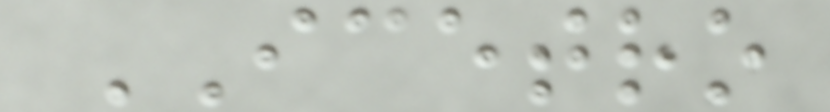ICETRO
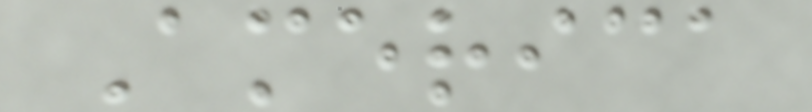America
